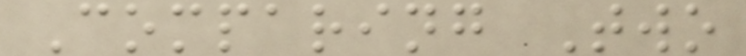Comparing Two
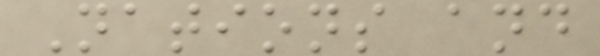Nations and
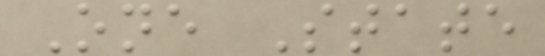One State
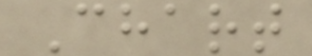Chart
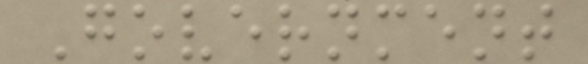Government
